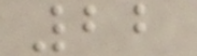22
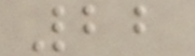22
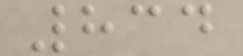834
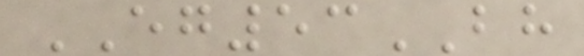EG53BH
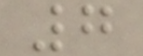7
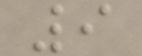9
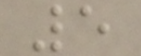5
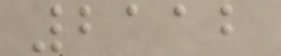2112
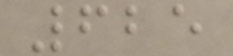625
